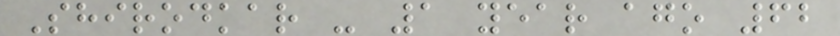Shirodkar - 1 year ago 62
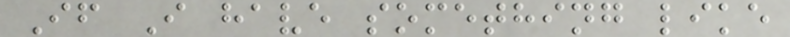If I have something like
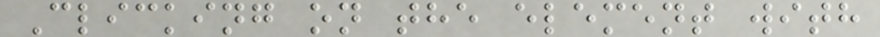Clicking on the element with
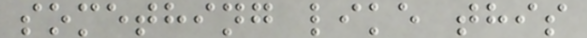something like this
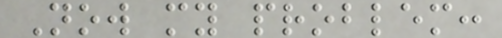Now my problem:
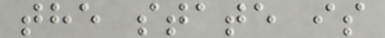the state is
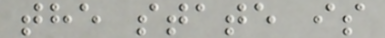the state is
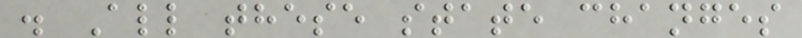. All these state changes
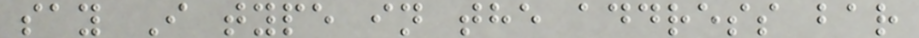say I type in the address bar
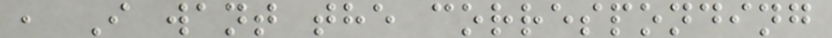, I want the corresponding
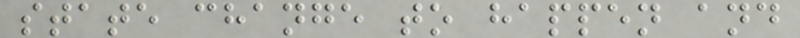state change to happen and
